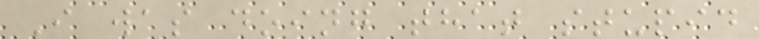I was doing that stupid
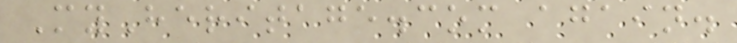MyHeritage.com again.
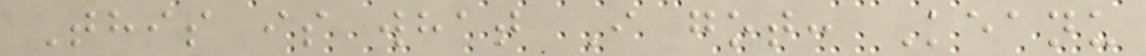This is what I got: Keanu
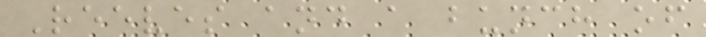Reeves and a bunch of
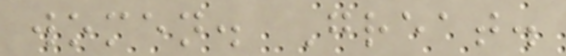women. Great.
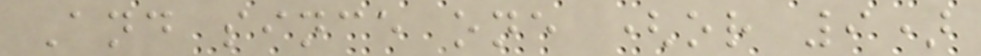And since one (or 9)
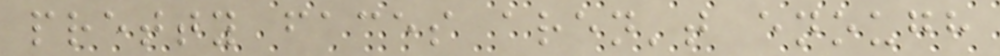pretty faces aren't enough
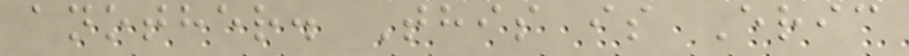another. This is Eric
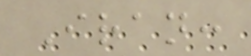Iran:
